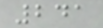241
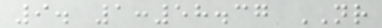9. 1:58.37 NR
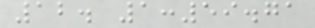12. 1:59.71
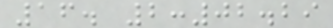16. 2:02.29
